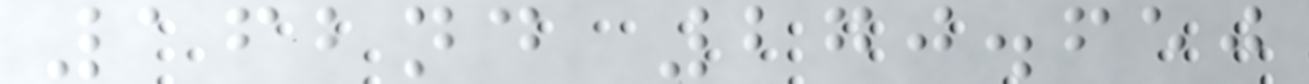162nd 270.650
